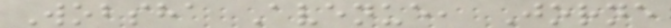Wobsha Avenue, Jorne
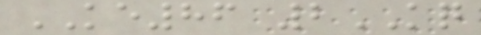KE86 2KQ
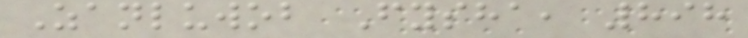Zanluwob Fysha, 898
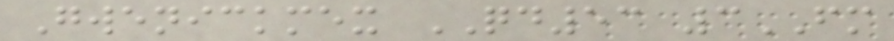Gwenickmex QD53 3FM
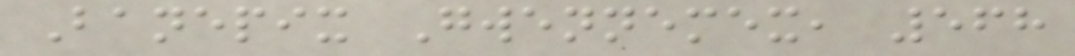Banepix Gwennemex, 568
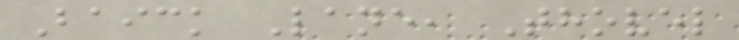Baick Lane, Thovel
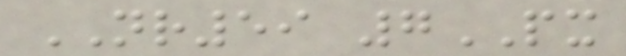NR59 7PX
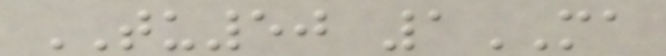TU50 1MA
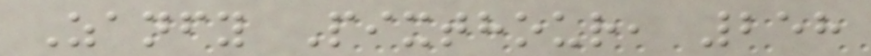Zanfy Pixthour, 258
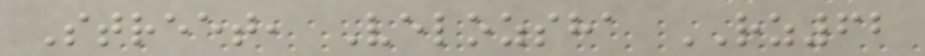Street, Velozsha RZ62
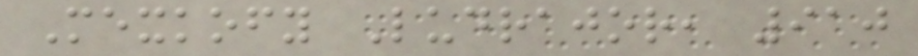Mexkofy Ludrajor, 910
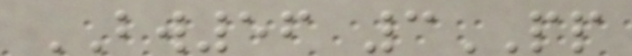BW56 3PP
